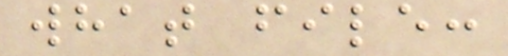what file:
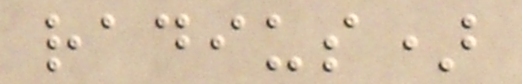radius)
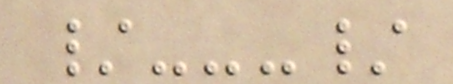/---/
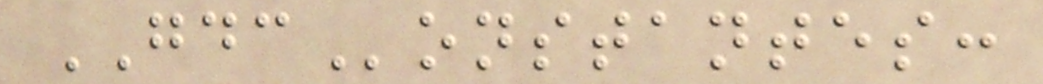GDConstantes:
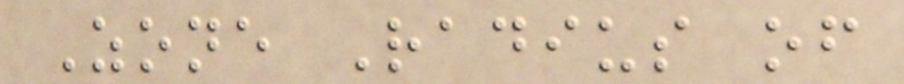Zone Radius of
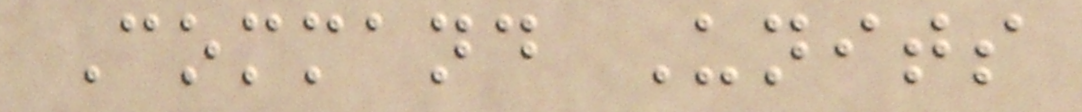Command Units
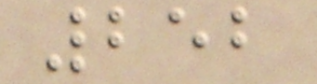252
